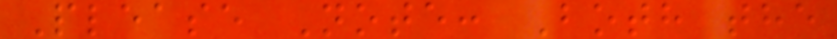Please Note: Both the
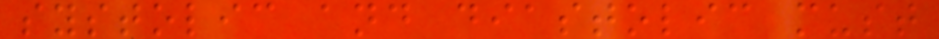systolic and diastolic must
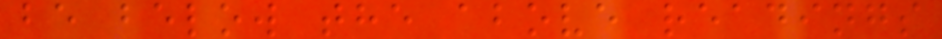be below the above readings
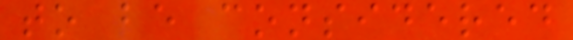to be considered
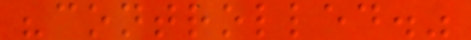"controlled."
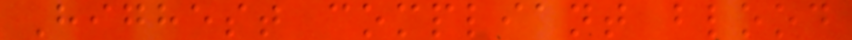Highest compliant blood
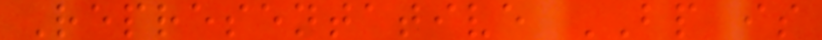Representative BP is
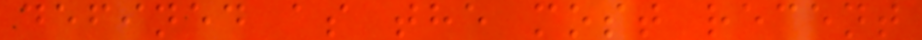defined as the most recent
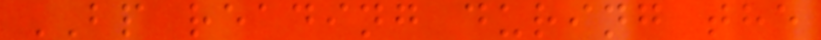BP reading during the
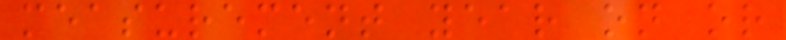measurement year on or
